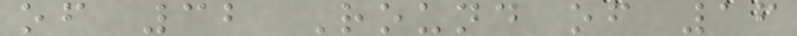of 32 Round of 16
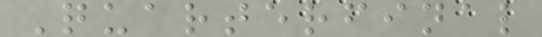Quarterfinal
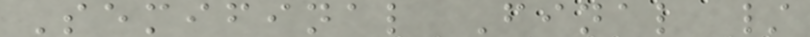Semifinal Final /
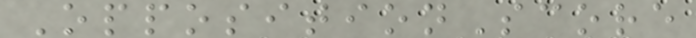OppositionScore
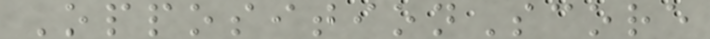OppositionScore
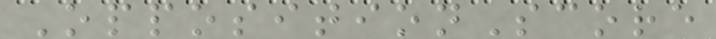OppositionScore
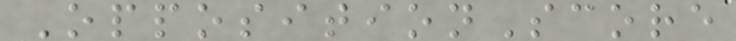OppositionScore
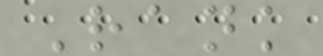Rank
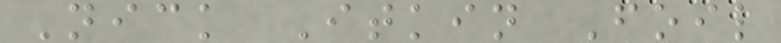Nick Itkin Foil
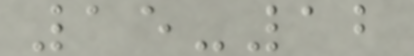15-12
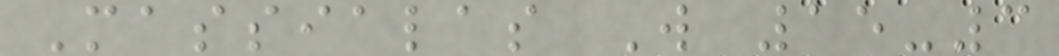Massialas W 15-3
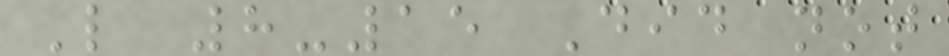L 8-15 Did not
